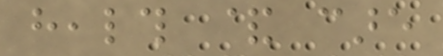health & care
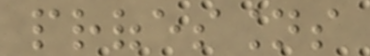professions
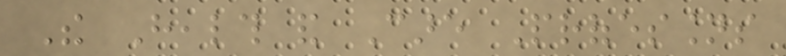The Health and Care Professions
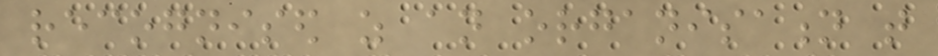recognised as an organisation that
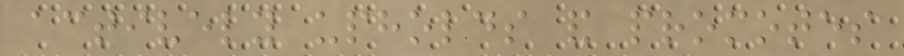actively upholds and promotes
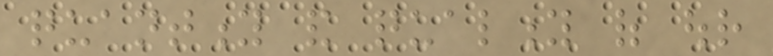quantity and quality of our
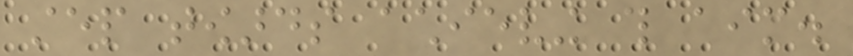step towards achieving this aim.
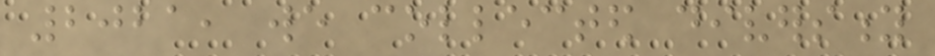2021, we collected diversity
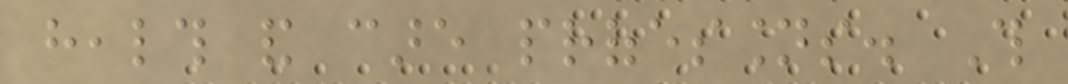health and care professions. This
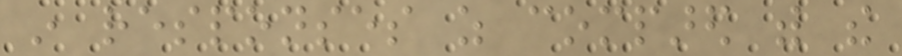in responses as compared with the
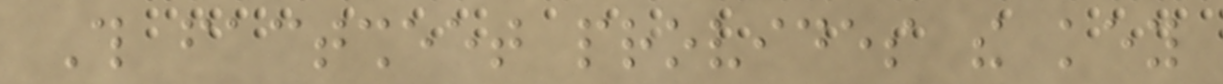This factsheet provides the key
